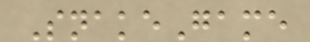SnakeGame
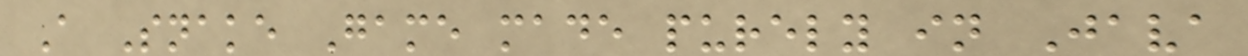A Snake Game made purely in Java
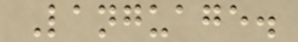Language.
